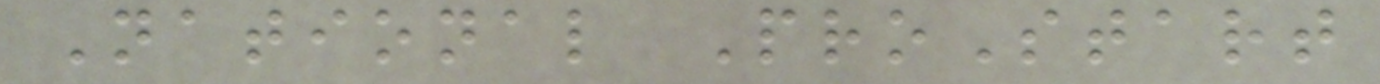National ProStart
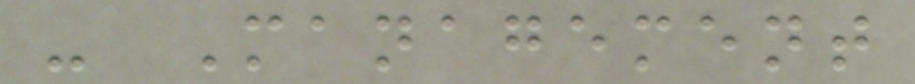- Management
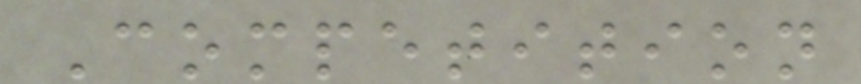Competition
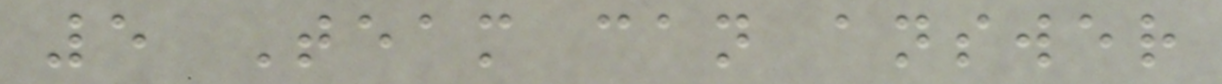5 Team can answer
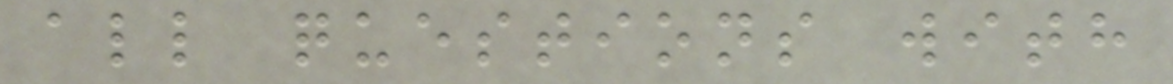all questions with
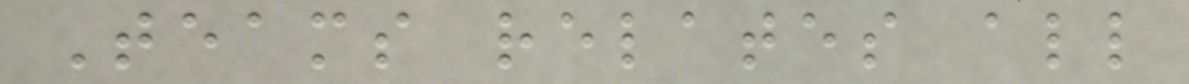Teams relates all
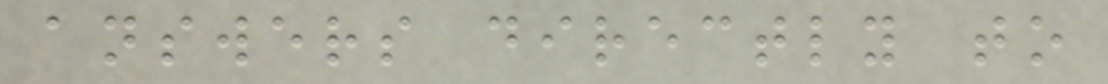answers directly to
